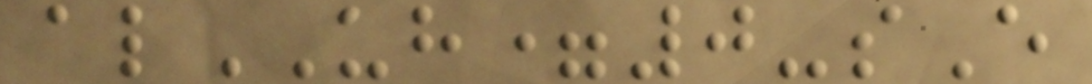alUH=0-sE
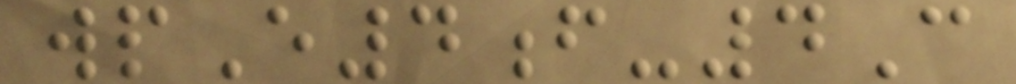wpE4f-4C
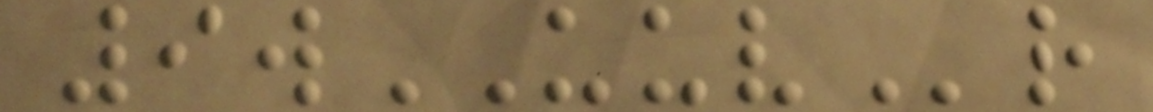9wUUVr
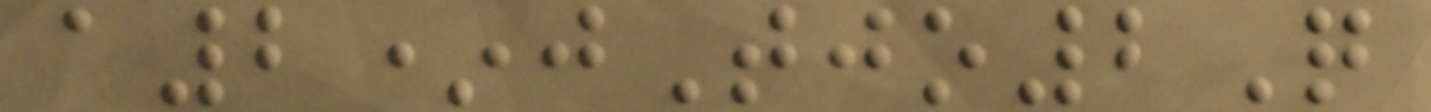a2*jTjo2Q
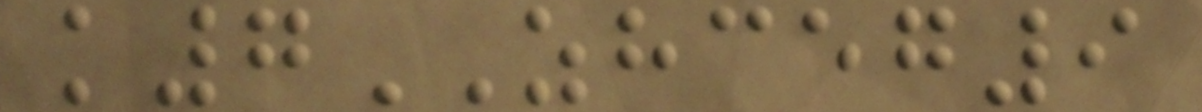k7ZHCEG9
